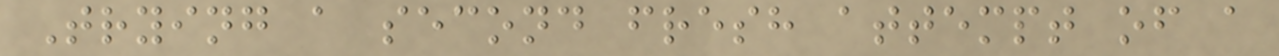Trying a second fresh attempt of a
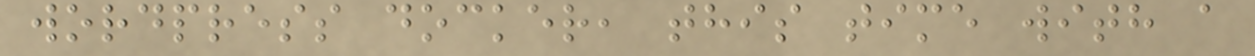wordpress docker, this time with a
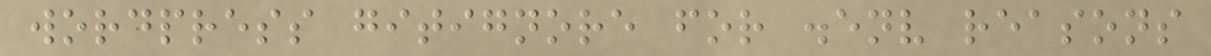wordpress gitignore for .env reasons
